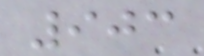903
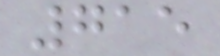715
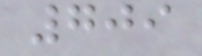709
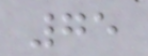75
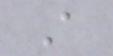A
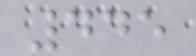445
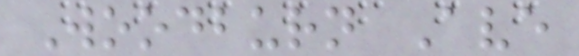Woodburn Ave
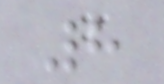8
